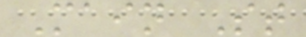Main St
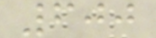600
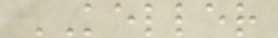KELLER
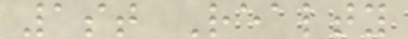1st Realty
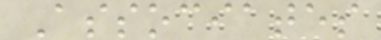Associates
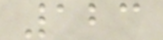123
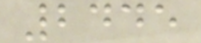2445
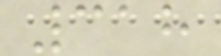318
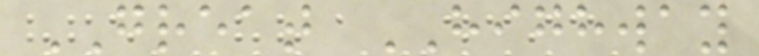GREAT HIGHWAY
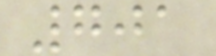701
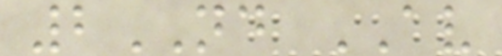2ND AV
